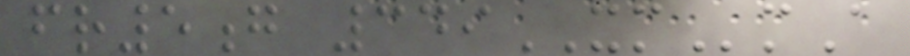fr5g 349XMmA
